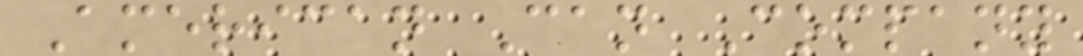American Can Company
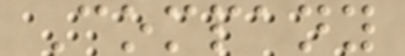Company
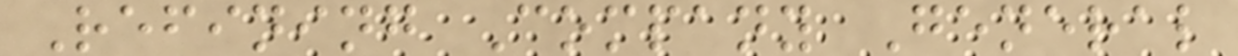Refining Company General
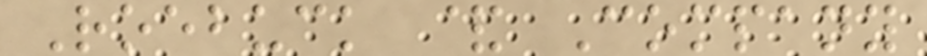Roebuck & Company
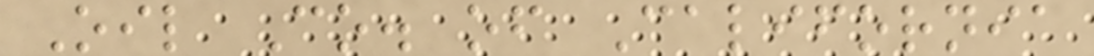Oil Co. of California
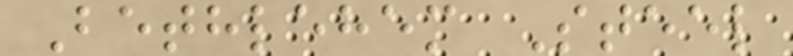Bethlehem Steel
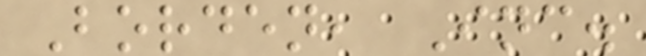Borden, Inc.
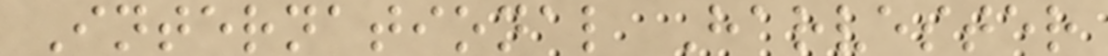International Harvester
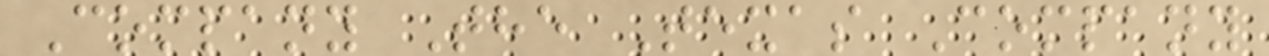Company The Texas Company
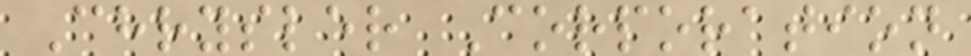Chrysler Corporation
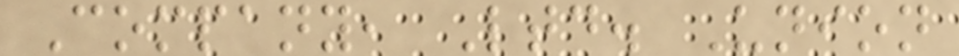Company, Ltd. Union
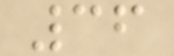36
